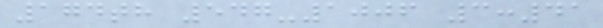174th 547-1006 3:41
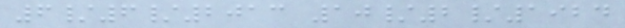6/6/2013 10/2/1924
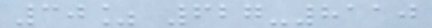30% 627-8110
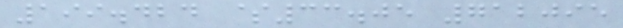199.424 $33.05 712095
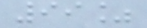99%
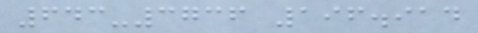643-3736 196.914
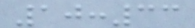10:33
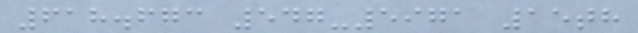618.673 547-5971 15th
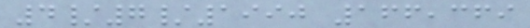4/7/1990 166,369
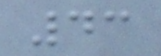43
